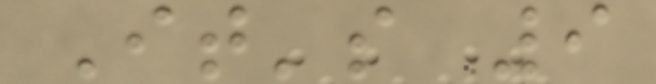It's 9
